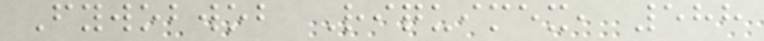Fywobwob Riquimex, 588
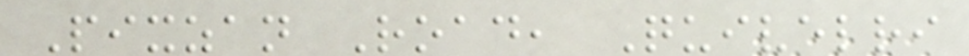Pixzan Road, Quivelri
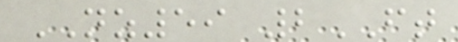NZ59 2FT
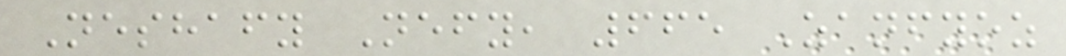Neshafy Nefy, 665 Zanfyoz
